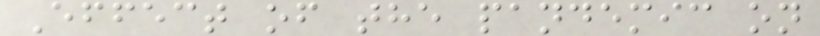Effect of the pandemic on
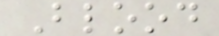Blood
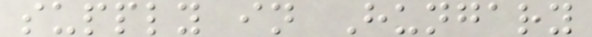supply in Hungary
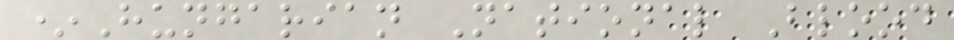*Hungarian National Blood
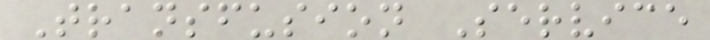Transfusion Service
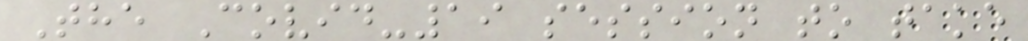The Covid-19 session to take
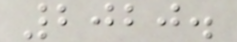2020.
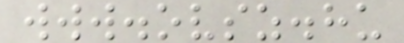www.ovsz.hu
